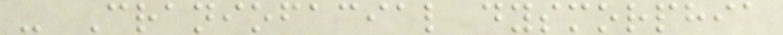- Craniofacial dysmorphia
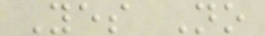Yes No
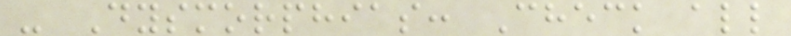- Dysmorphias: Check all
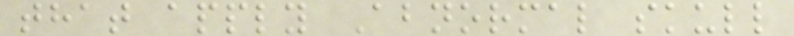that apply Abnormal skull
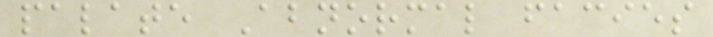palate Abnormal facies
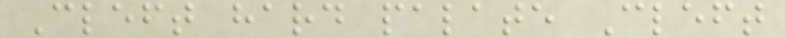Cleft hard palate Cleft
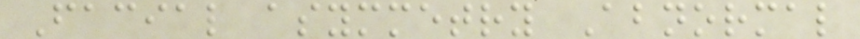Facial asymmetry Abnormal
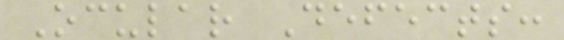Ocular Defects:
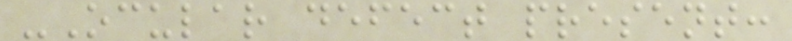-Ocular defect present:
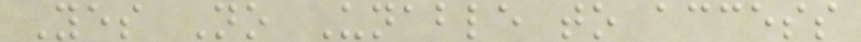Yes No Unable to access
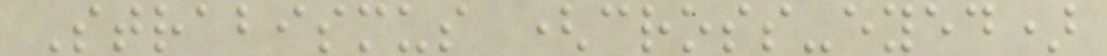Strabismus (cross-eyed)
